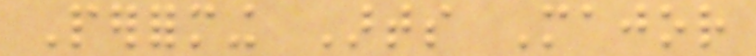Performing Arts Major
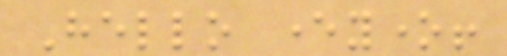Hello everyone!
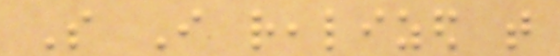So I realized that
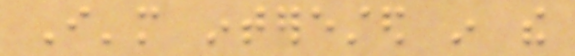I'm interested in the
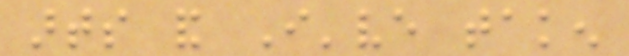arts and I've taken
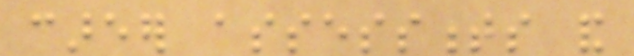career assessments and
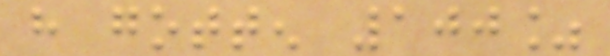have gotten 100%
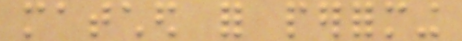matched for performing
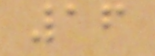16
